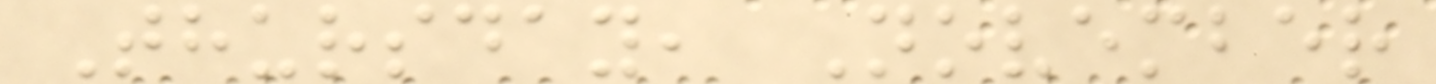Thursday, November
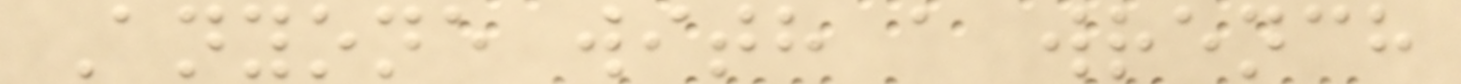Anyone with a wrench
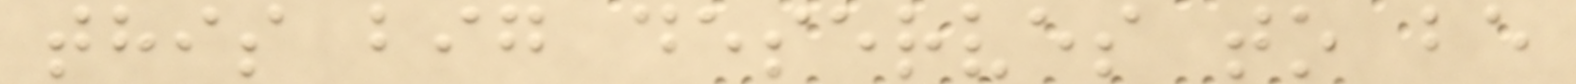this big deserves to be
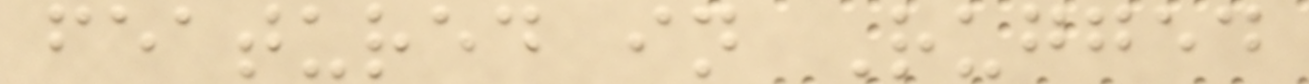featured in Rugged
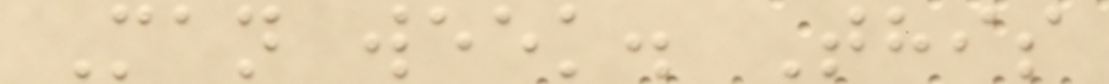Man week. This
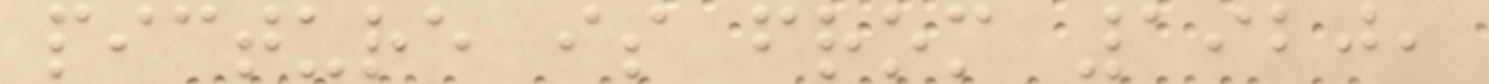picture is from 1920,
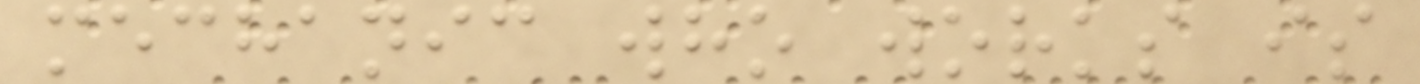mechanic who works is
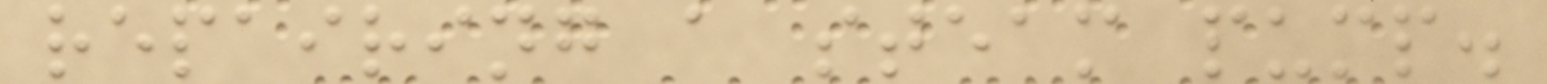repairing a steam pump.
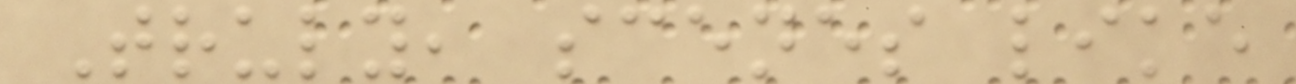Truly, scenes like
